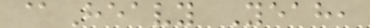@Heavy Yeah,
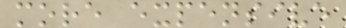more expensive
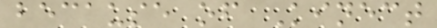because of Kinect
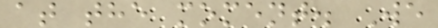at the moment. We
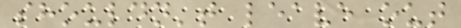shouldn't leave out
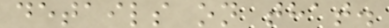details on that.
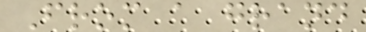From a grand
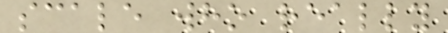scale who really
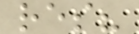res?
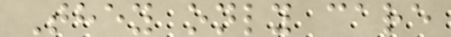They only care
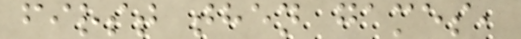first then games,
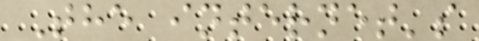The internet's
